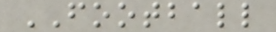FOOTBALL
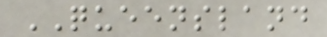QUEENSLAND
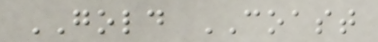GOLD COAST
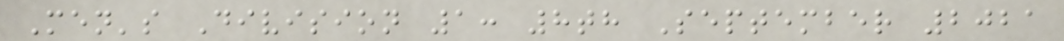Men's Division 1: 8th September 2021
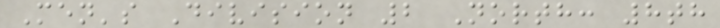Men's Division 2 North: 8th
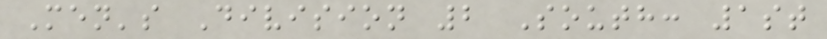Men's Division 2 South: 1st
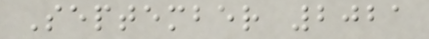September 2021
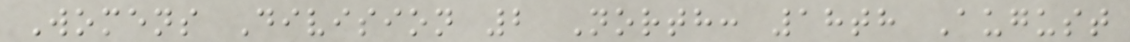Womens Division 2 North: 18th August
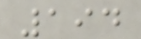194
